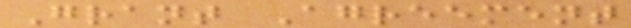Grant Agreement
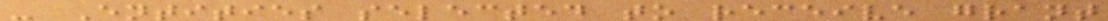- Entities selected to receive grant
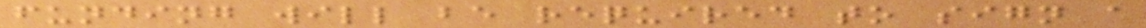funding will be required to sign a
